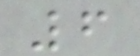6
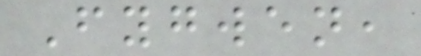Fygwen,
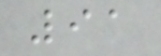91
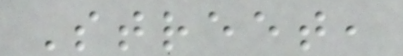Street,
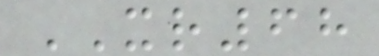XR68
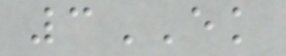3EK
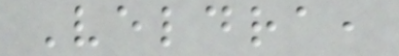Veldra,
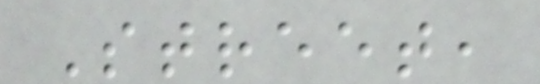Street,
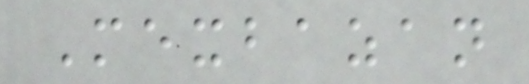Mexbazan
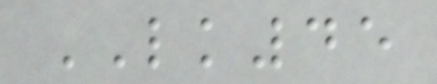LK45
